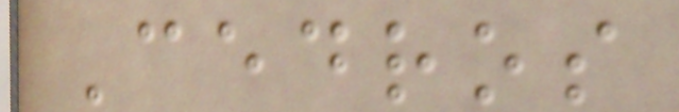Cedros
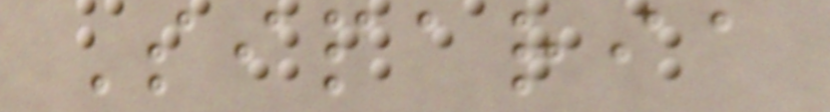Siparia
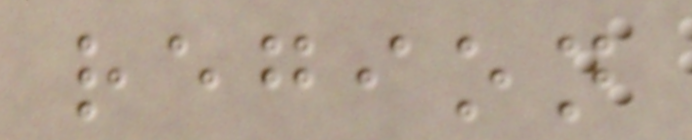region
